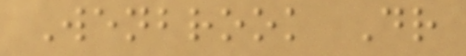Wenbrook Dr
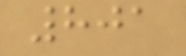801
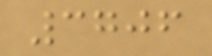3706
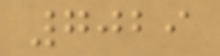7029
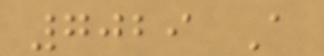7029 A
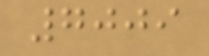7009
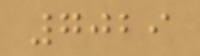7029
